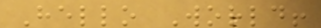Hello World!
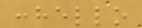:hello
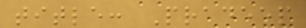title: Pradeep
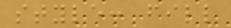style: fill
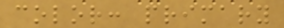color: primary
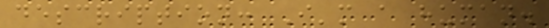description: I'm a human.
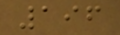196
